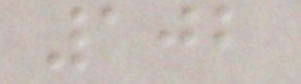102
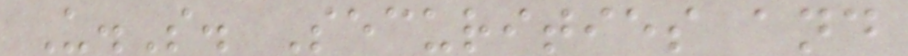U.S. Securities and
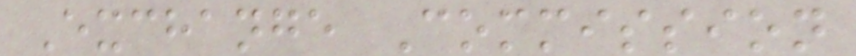Exchange Commission
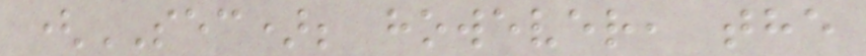(SEC); however, the
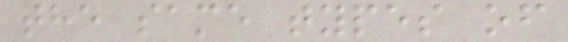the same types of
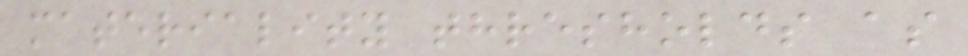materiality thresholds as
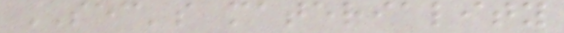SEC's materiality
